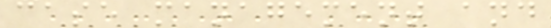case management and
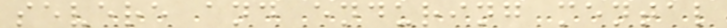severe and enduring mental
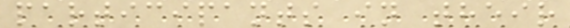participants in their
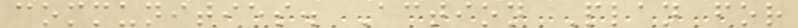communities. Action Plan for
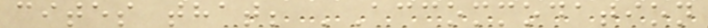cites that; 'Accommodation
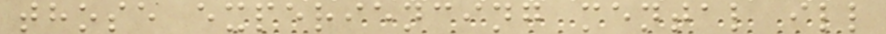those experiencing mental ill
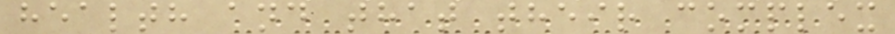health and that their complex
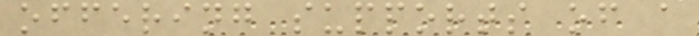offering supports of a
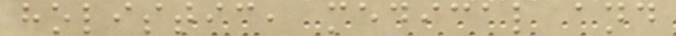holistic, medical and
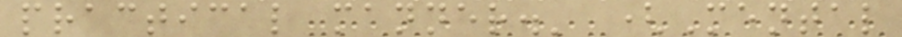practical manner.' (Mental
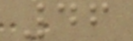46
